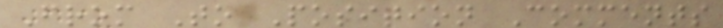From To Position Comments
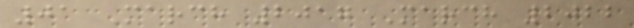01 March 2017 March 2022
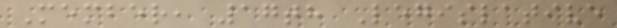Member, 17th Legislative
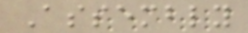Assembly
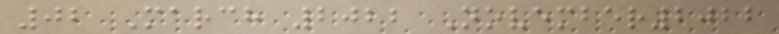02 March 2022 November2022
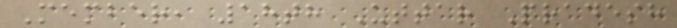Member, 18th Uttar Pradesh
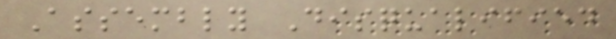Assembly Disqualified
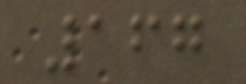167
